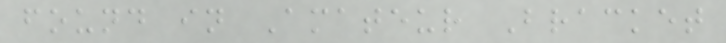found in Amateur Bracket
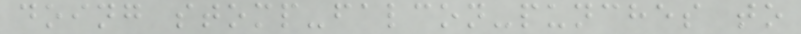doing stomp-falcon-punches to
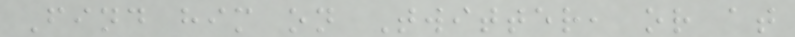Find him on Twitter, or at
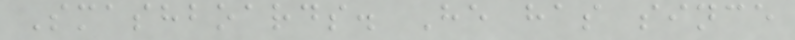Smashboards. He has since
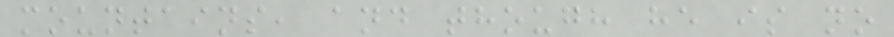mountains, and though he is no
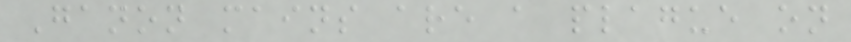Ganon mains are a plague on
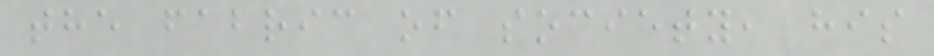the fabric of society, his
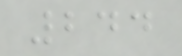244
